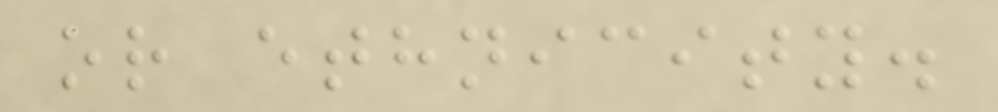or ethnicity.
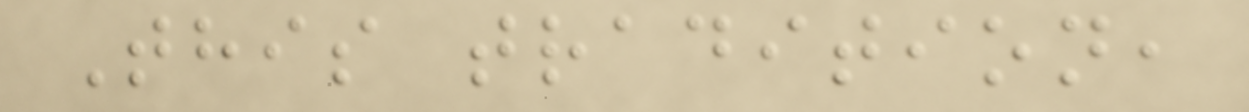This tradition,
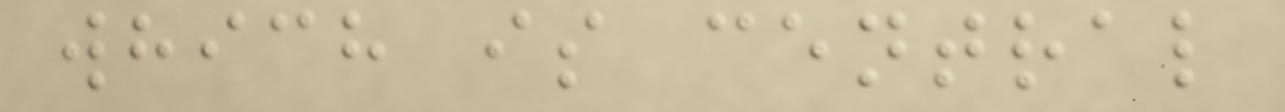which is central
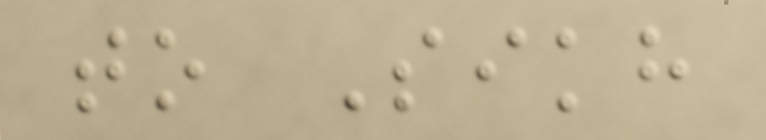to Sikh
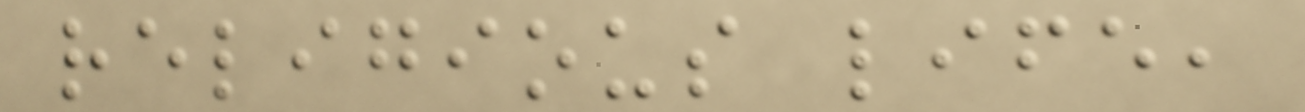religious life,
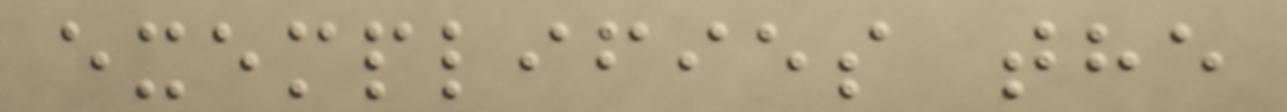exemplifies the
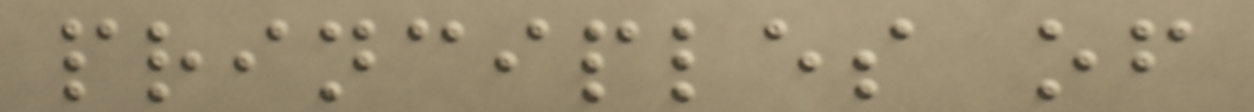principles of
